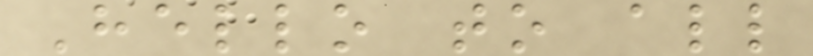Hello to all
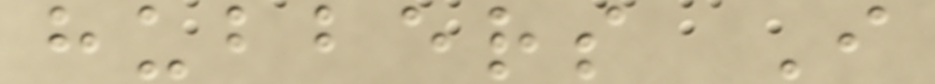hubbers I
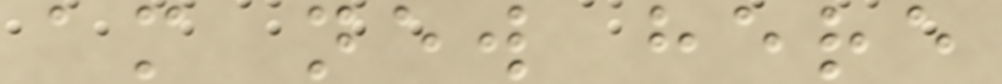am new here
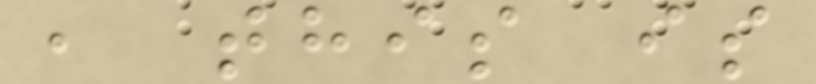, this is
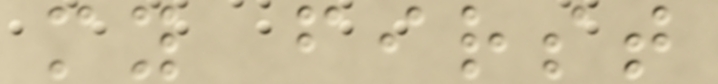my first
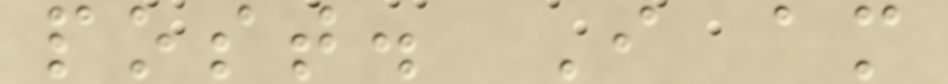post. I am
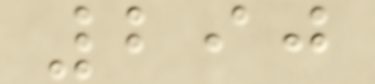290
